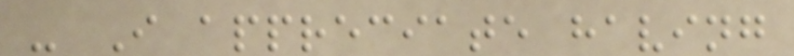- I appreciate having
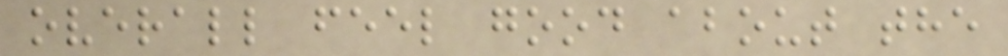overall feel good about the
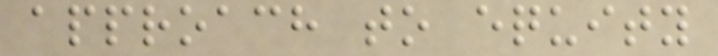approach to equity
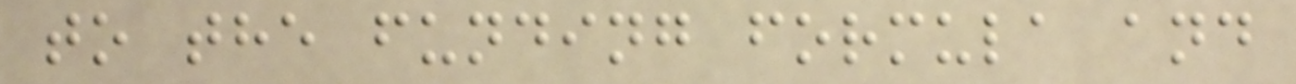to the funding formula and
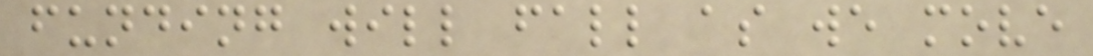funding will fall as we move
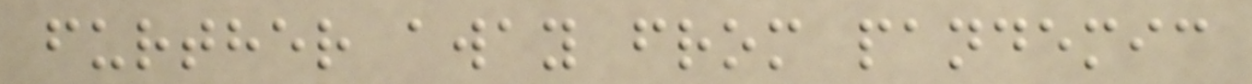further away from pandemic
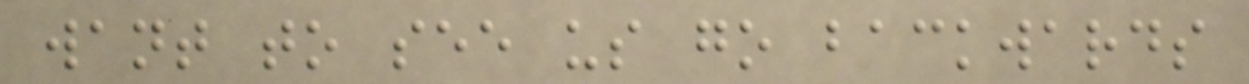want to see us go backwards
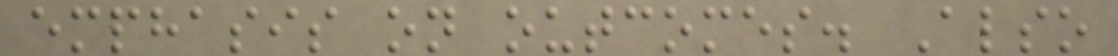emphasis on outcomes. Also
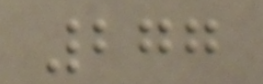277
